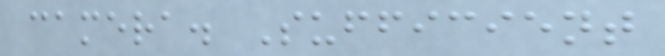camera. Sufficient
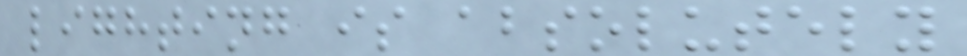lighting is absolutely
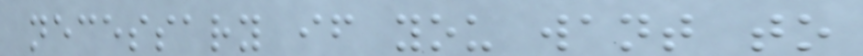necessary if you want to
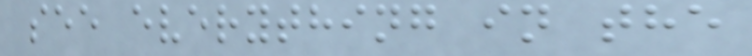see everything in the
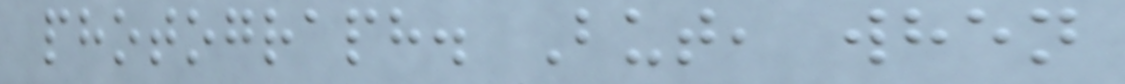photograph. But, when
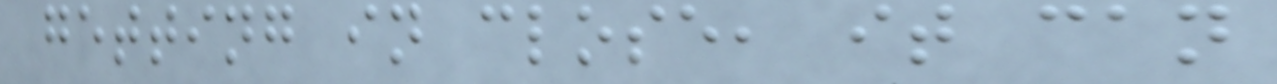getting in close, it can
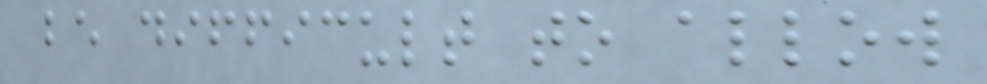be difficult to allow
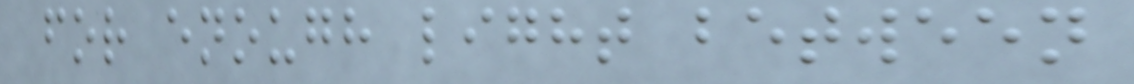for enough light between
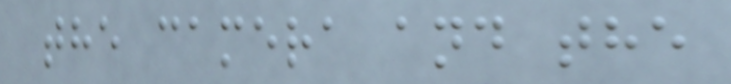the camera and the
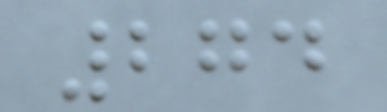274
